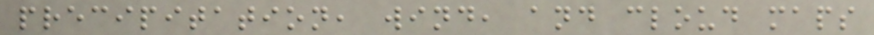precipitation, wind, and cloud maps
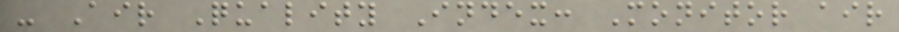- Air Quality Index: Monitor air
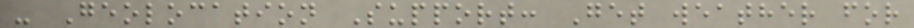- Geolocation Support: Get weather for
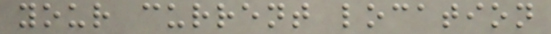your current location
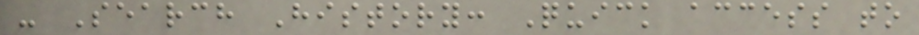- Search History: Quick access to
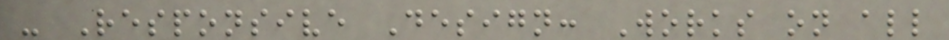- Responsive Design: Works on all
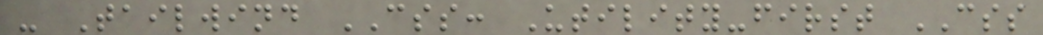- Tailwind CSS: Utility-first CSS
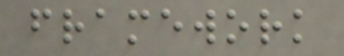framework
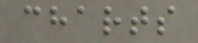charts
